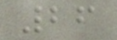26
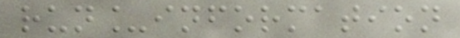run_information
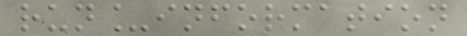run_information
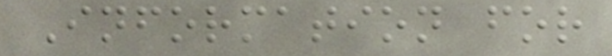Information for
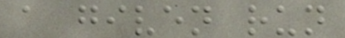a given run
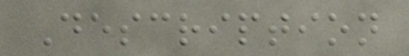Description
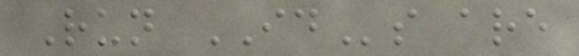Run IDs are
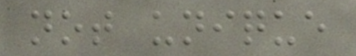not unique
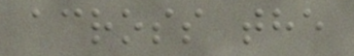across the
